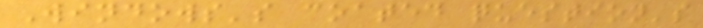Windows's coated question's
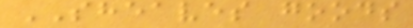SHEAVES goods
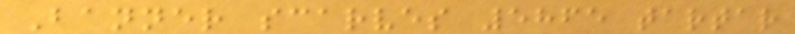Banner scarves 5865 tartar
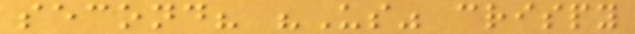second? "Us" crispy
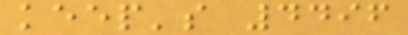keep's 4496
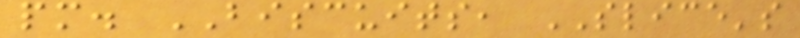pm. BISCUITS, SLICE's
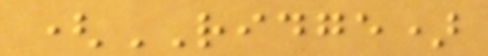(RIDGE)
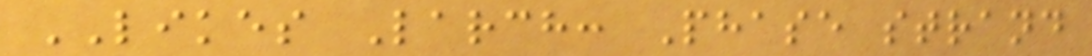LIKES Larch: Phase strand
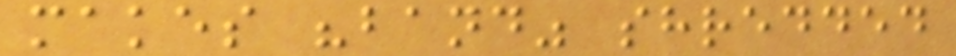makes "band" shredded
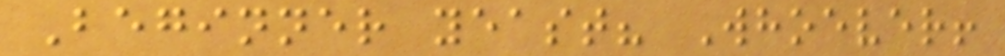Beginner yeast? Whoever!
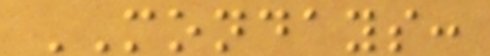MONDAYS:
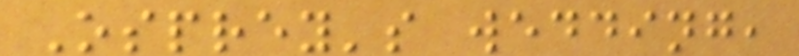Osprey's wedding,
